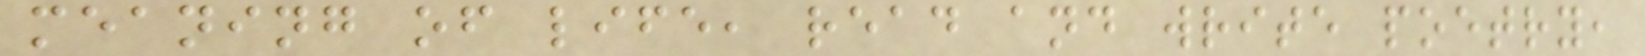meaning of life, read and write poetry,
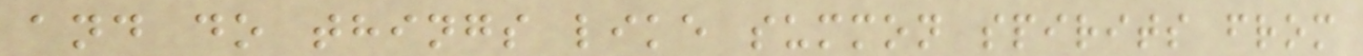and do things like summon spirits from
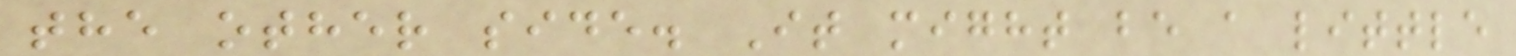the other side. It might be a little
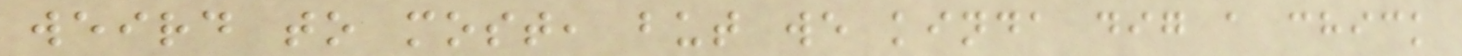weird to most, but we kinda dig a chick
